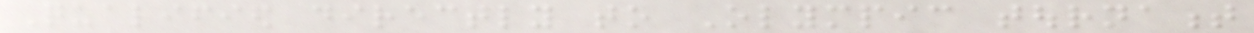Qualified directly to Olympic tournament
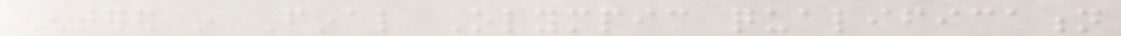Entered in Final Olympic qualification
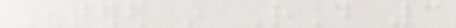Entered in Round 3
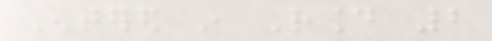Entered in Round 2
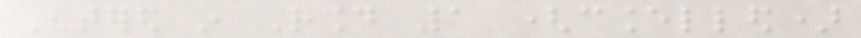Entered in Round 1 (cancelled)
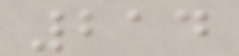214
